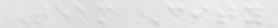Team City
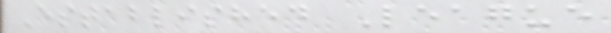Established League
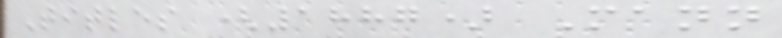Titles (1887) Mann
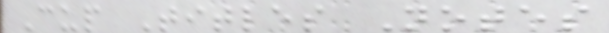Cup Titles Notes
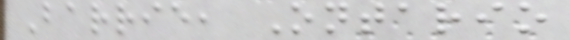Barrie, Ontario
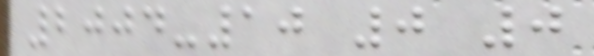2004-10 0 0
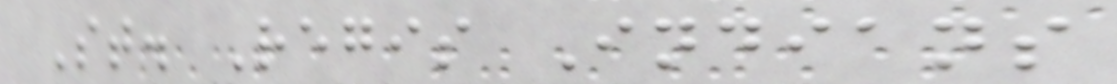St. Regis Indians
